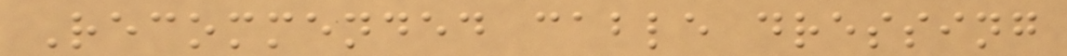Recommended cable dressing
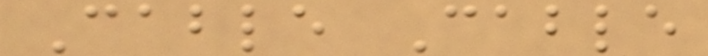Cable Cable
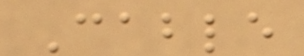Cable
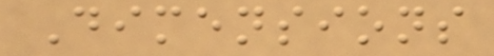Dimensions
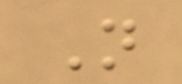N
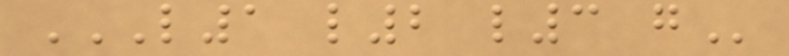L1 L2 L3 G
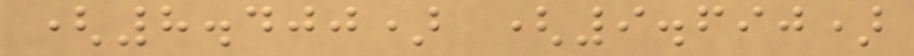(8.400) (9.690)
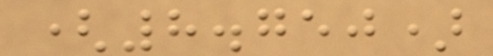(8.750)
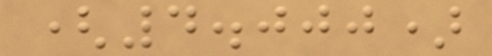(4.000)
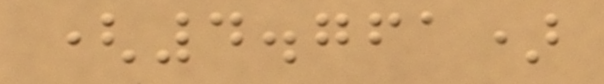(4.761)
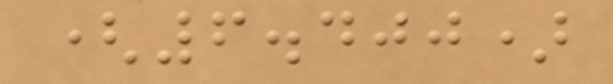(6.400)
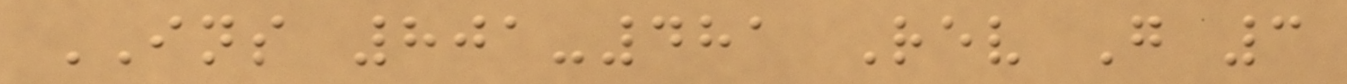INS 801-481 Rev G 3
